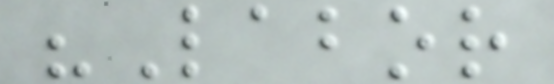"Labor
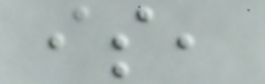is,
